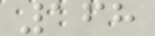168
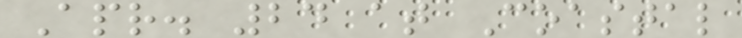Apr. 24 at Coastal
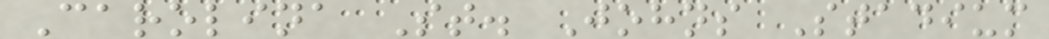Carolina St. Johns Stadium
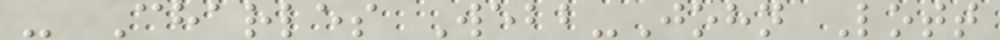- Charles Webb-John Lott
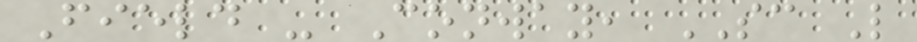Field - Conway, SC L
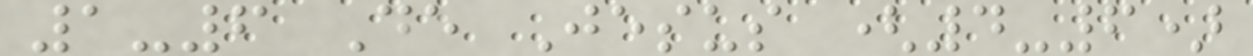1-6 De Jesus (4-6)
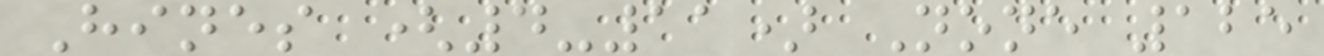Hines (4-11) None 125
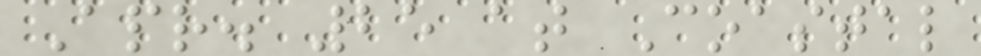Apr. 25 at Coastal
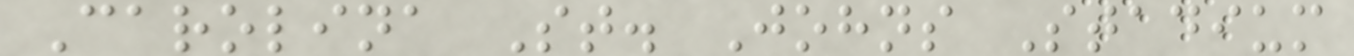Carolina St. Johns Stadium
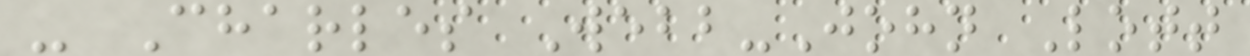- Charles Webb-John Lott
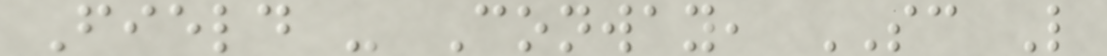Field - Conway, SC L
